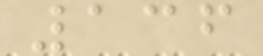136
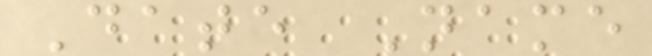Date Name
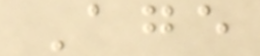Age
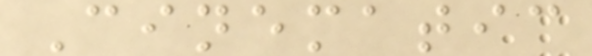Cinematic
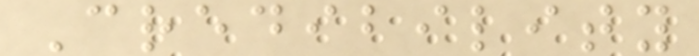Credibility
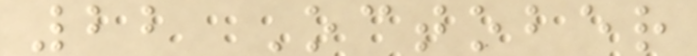22 October
